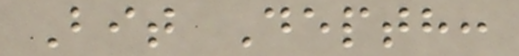Bit Depth:
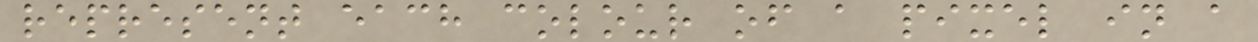represent each colour of a pixel in a
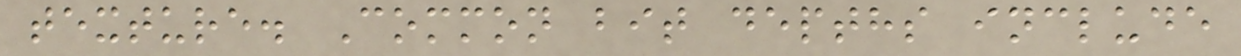texture. Common bit depths include
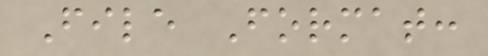File Format:
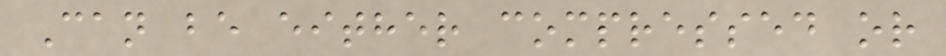Can be either compressed or
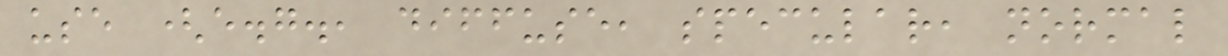use (e.g., diffuse, specular, normal
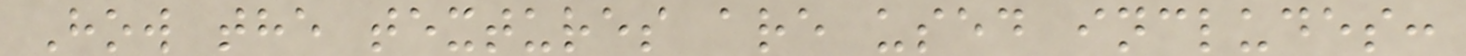How the textures are used includes:
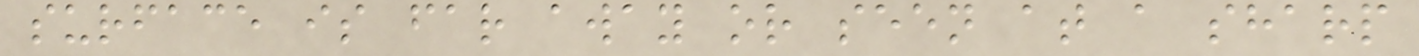surface is far away or seen at a sharp
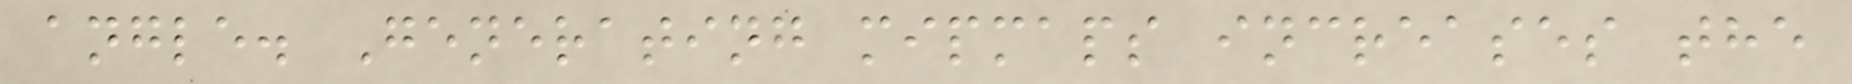angle. Generating mipmaps increases the
